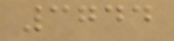3744
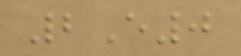2E0
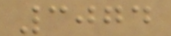3074
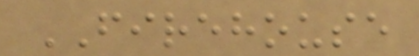FIREHOUSE
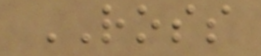ROSS
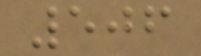506
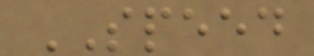SPEED
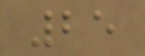25
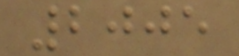2005
